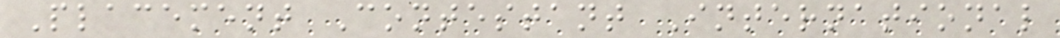Placement Contestant International
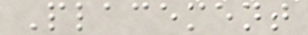Placement
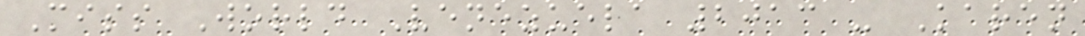Miss World Venezuela 2013 - Karen
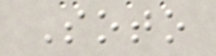Soto
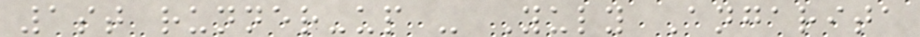1st runner-up - Yuly Angarita
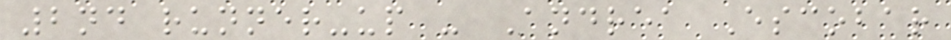2nd runner-up - Andrea Escobar
